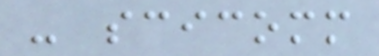- scicomm
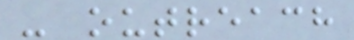- outreach
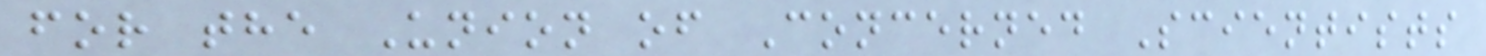for the Union of Concerned Scientists
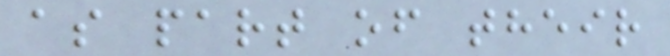as part of their
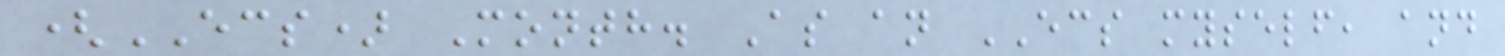(ECS) Month. As an ECS myself, and
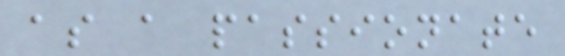as a passionate
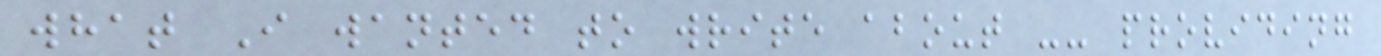what I wanted to write about -- providing
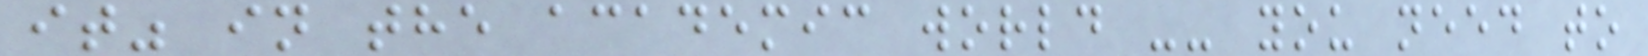it" in the academic world -- you need to
